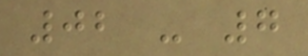02 - 7
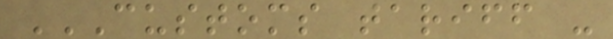CUSTOMS TARIFF -
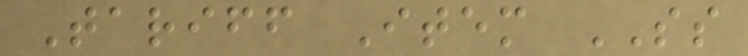Tariff Item SS
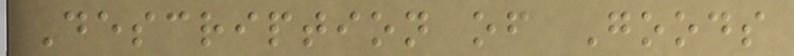Description of Goods
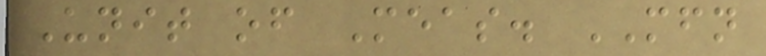Unit of Meas. MFN
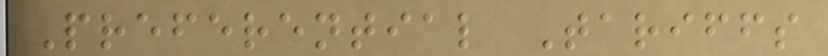Preferential Tariffs
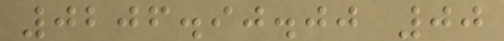0206.90.00 00
